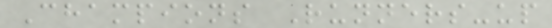Champions Runners-up
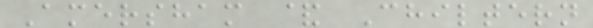Amersham & Chiltern
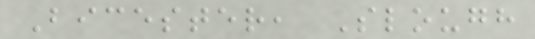Bicester, Slough
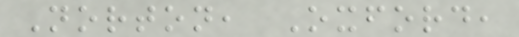Norton, Oxford,
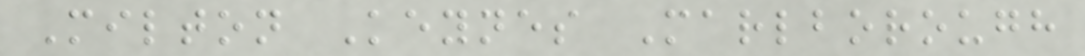Milton Keynes Marlborough
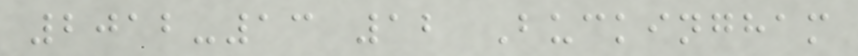2012-13 12 Buckingham
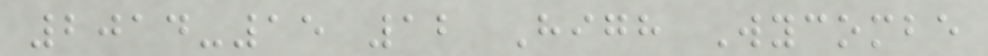2014-15 12 High Wycombe
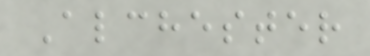Alchester
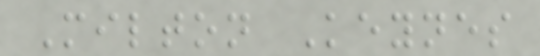Milton Keynes
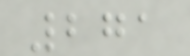271
